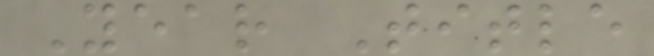Year Title
